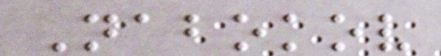Nabokov
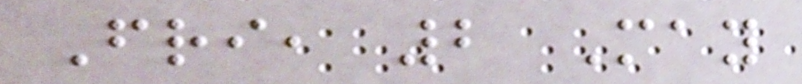Fri, 2 May
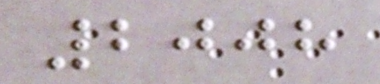2008
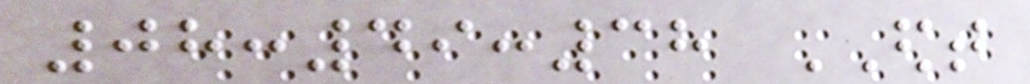08:49:38 EDT
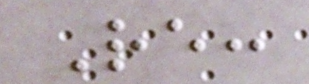Re:
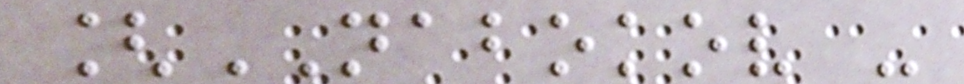[NABOKOV -
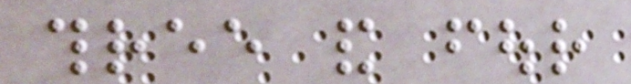three and four
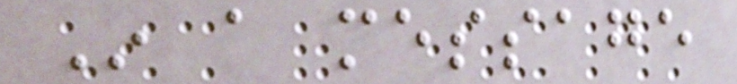In a message
